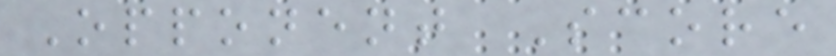Opponent Score
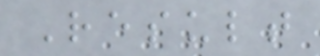Result
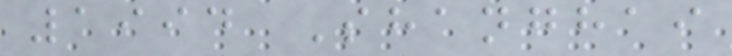1994 Shanghai
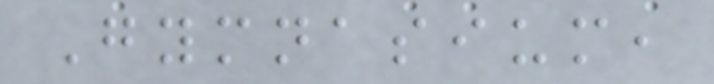Gymnasium,
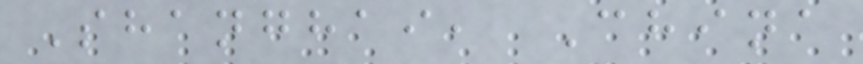Shanghai, China
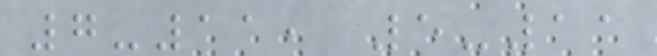7-11, 5-11
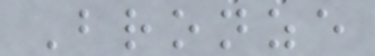Bronze
